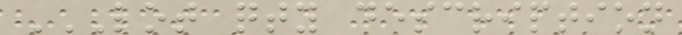LOT QTY DESCRIPTION
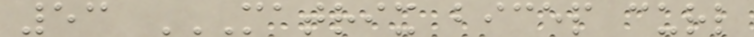53 MATRIX BICEP CURL
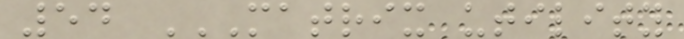54 MATRIX UTILITY
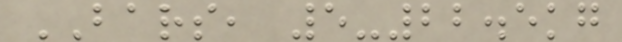BARS, 5-22.5kg
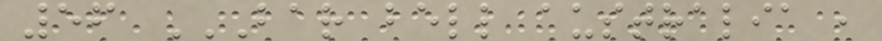56 BAR BELL AUSTRALIA ,
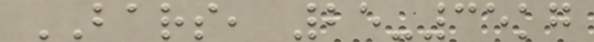BARS, 25-35kg
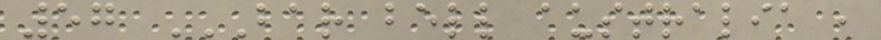57 BAR BELL AUSTRALIA ,
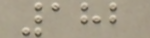182
